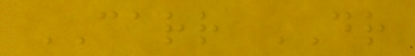CARR DR
